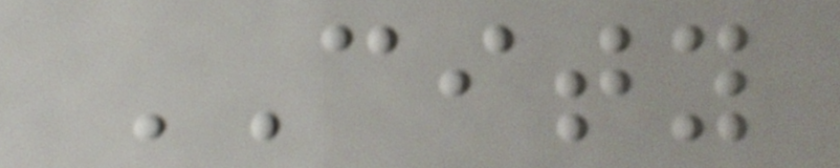CITY
